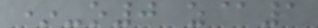*-o0 z@1
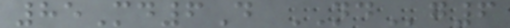85Md6D NDg6
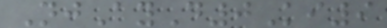NjAyD0Ki9
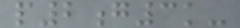p2g3k-
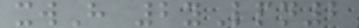xwH 2yLpn2
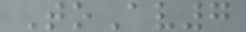ToAv7
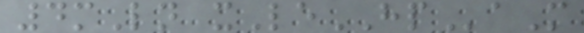4mLn xLeHPaM
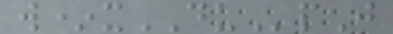w*xDUpJ
